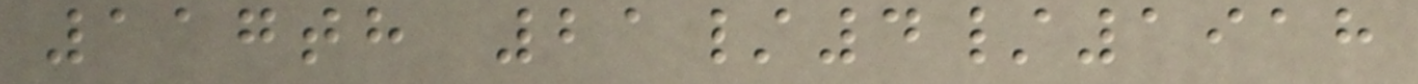117th 21/4/1918
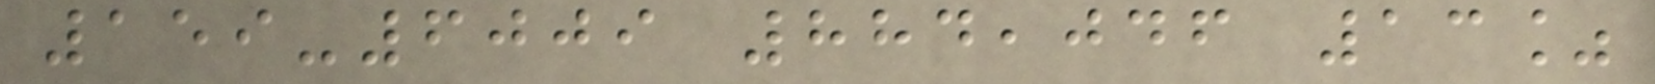159-6009 884,046 13%
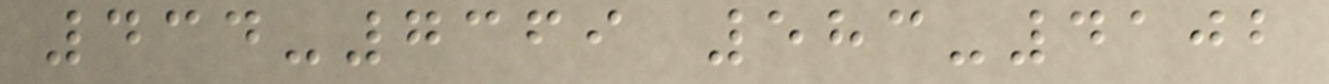434-7369 583-4102
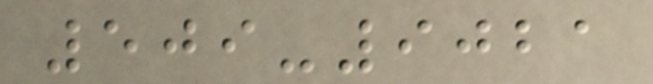509-9021
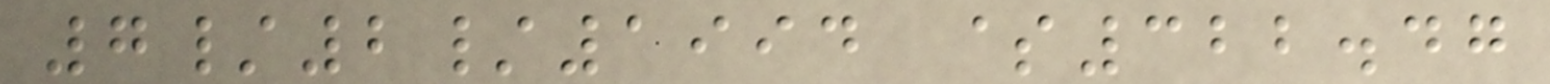7/2/1994 $322.47
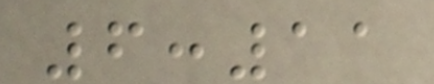6:11
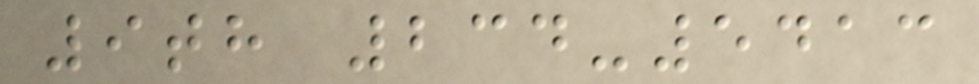9th 234-5413
